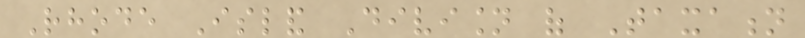Rhode Island Division of Taxation
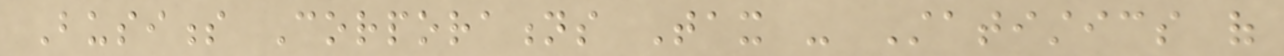Business Corporations Tax - Statistics of
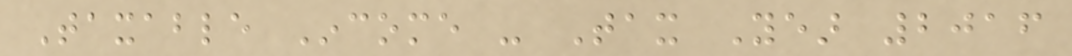Taxable Income - Tax Year 2016
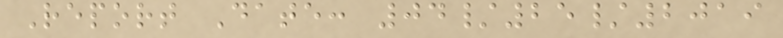Report Date: 04/25/2019
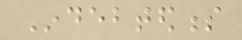Indebtedness
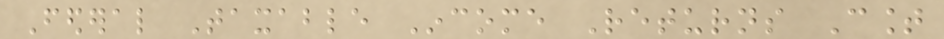Federal Taxable Income Returns Count
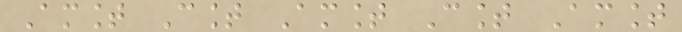Amount Count Amount Count Amount
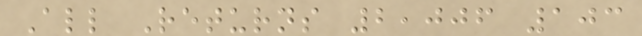All Returns 2,006 103
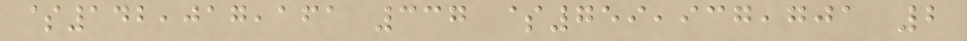$142,017,161 337 $759,937,701 2
